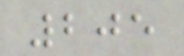205
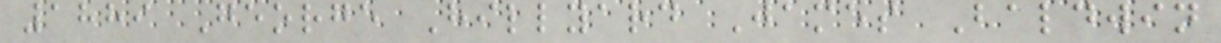1889 George Hillyard James Baldwin
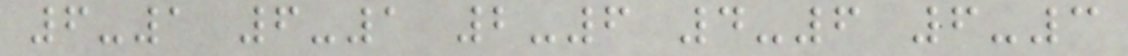6-1 6-1 2-6 4-6 6-3
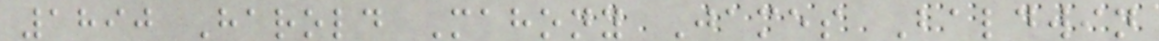1890 Harold Mahony James Baldwin
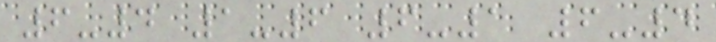6-4 1-6 6-1 6-4
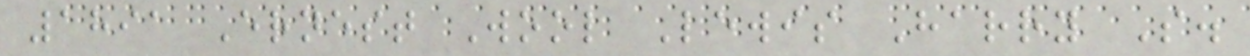1891 Ernest Wool Lewis Harry S.
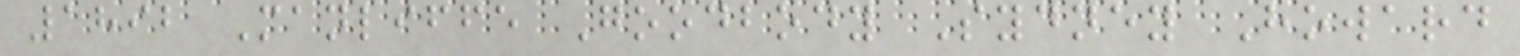1892 Manliffe Goodbody Sydney Howard
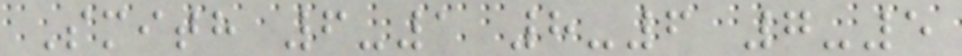Smith 6-1 8-6 7-5
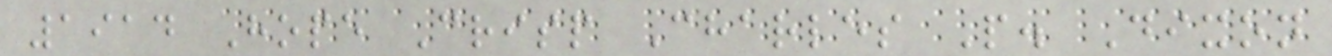1914 Hope Crisp Charles P. Dixon
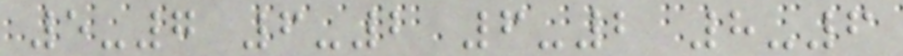5-7 6-2 6-2 8-6
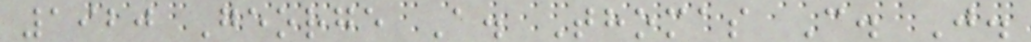1920 George A. Thomas C. J.
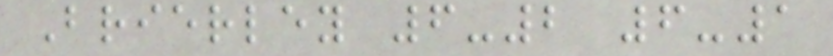Brierley 6-2 6-1
